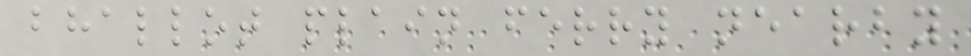bhallot plain ferry nearby
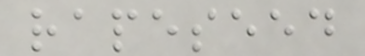rapeseed
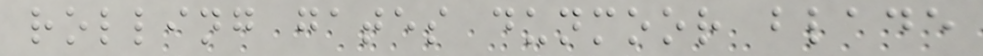rolling gates dunmoor blade
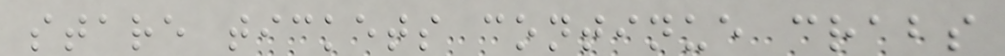stare tickets continue crabs
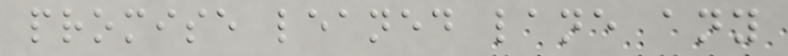promise leaned lane any
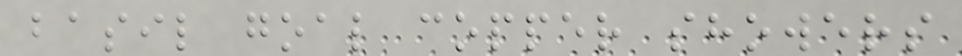basil goal copper showers
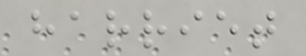harriet
